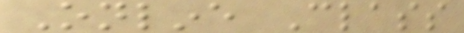Online Class
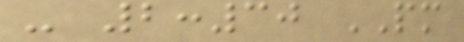- 2:30 PM
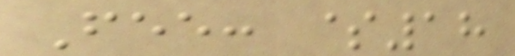Fee: $18
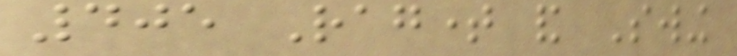405 Ragtime and Swing
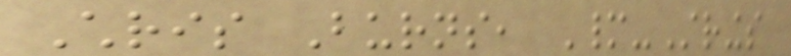Chris Burns, Many-Strings
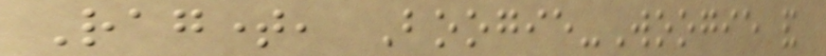Ragtime, Boogie-Woogie and
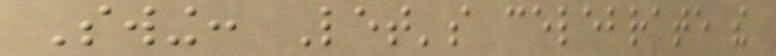Swing: Let's celebrate the
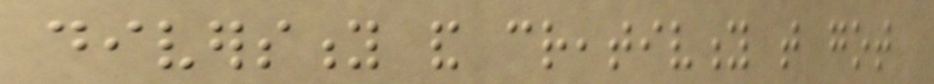diversity and creativity that got
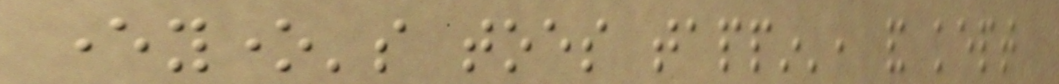everyone's toes tappin', and kept
